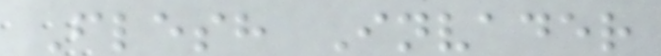Flesh Invader
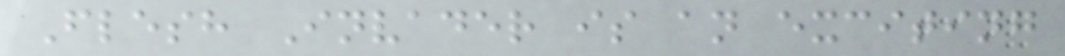Flesh Invader is an exciting
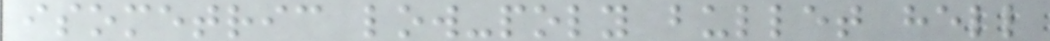isometric low-poly bullet hell
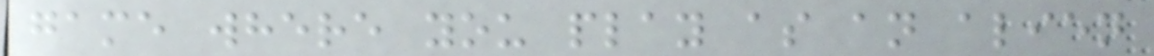game where you play as an alien
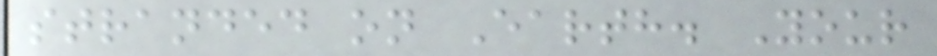stranded on Earth. Your
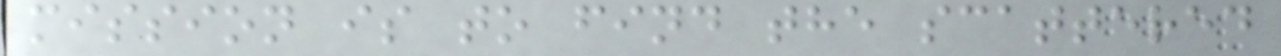mission is to find the scattered
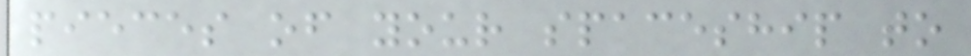pieces of your spaceship to
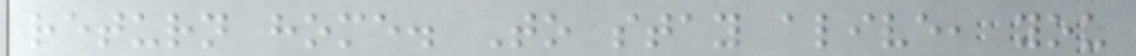return home. To stay alive, you
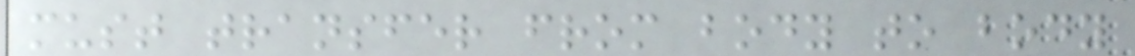must transfer from body to body
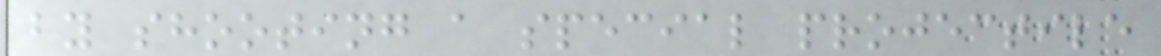by shooting a special projectile
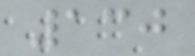130
